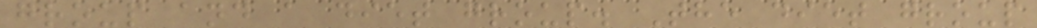group and a diet group. The diet group
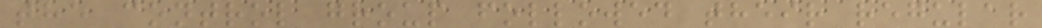the control group followed their regular
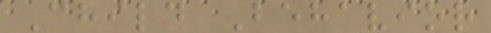Child Behavior
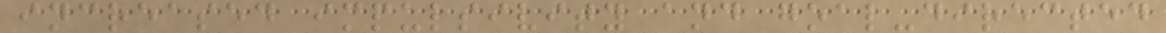increased impulsivity and goal-directed
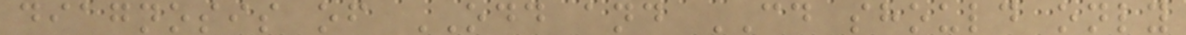diagnosis of ODD and CD should only
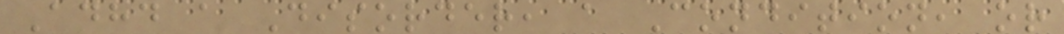Adhd a Disorder, a Condition, or
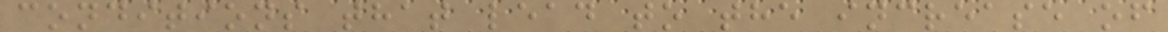conditions that lead to the increase of
